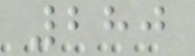280
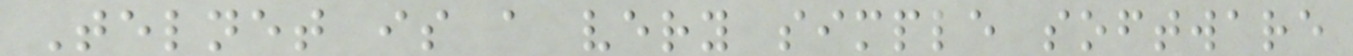Telnet is a very simple software
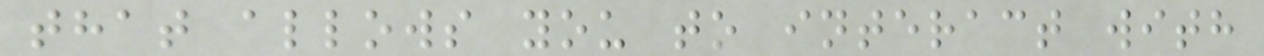that allows you to interact with
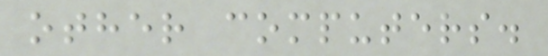other computers.
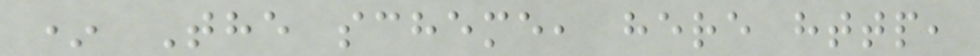* The scheme, here http,
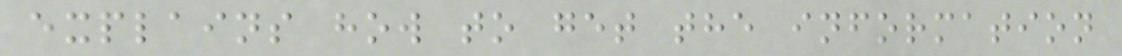explains how to get the information
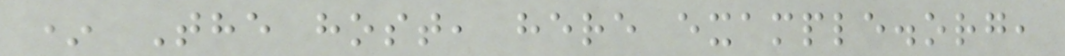* The host, here example.org,
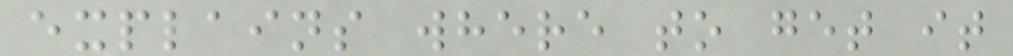explains where to get it
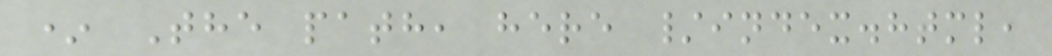* The path, here /index.html,
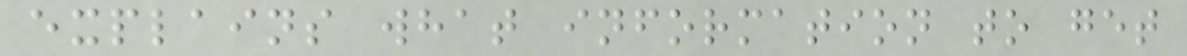explains what information to get
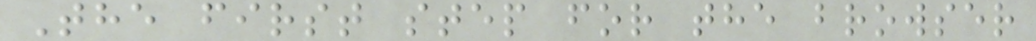The first step for the browser
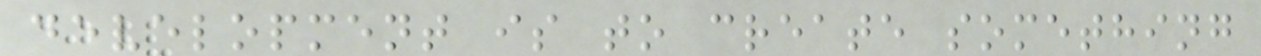development is to create something
